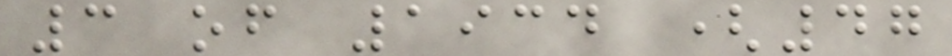3 of 1934 (47
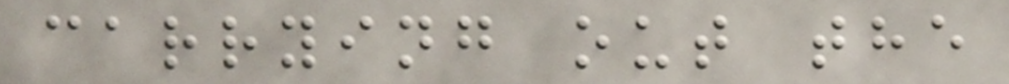carrying out the
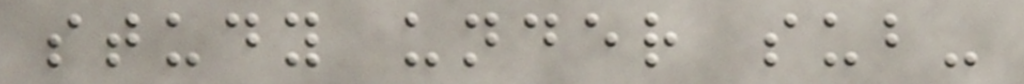study under sub-
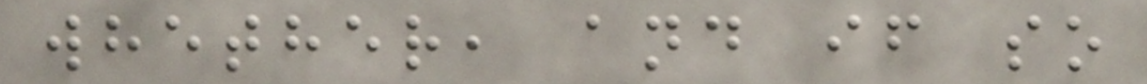whether, and if so
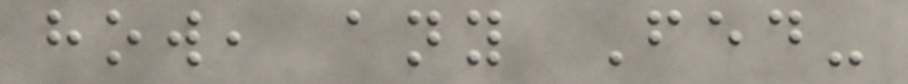how, any Fed-
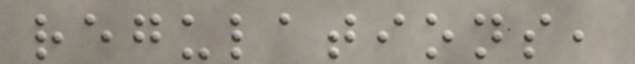regulations,
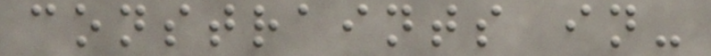constraints in-
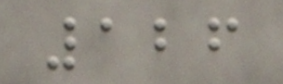126
